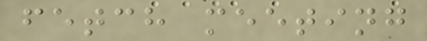fetch meeting
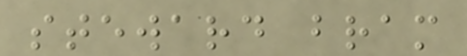steward bram
